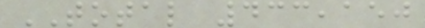TOTAL 433,150
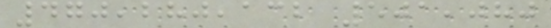470,280,132 501,080
